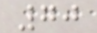70
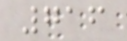716
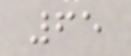65
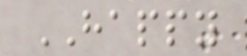HAPPY
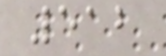512
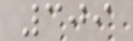309
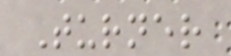Turner
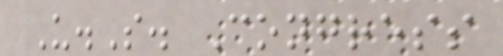U.S. Congress
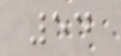54
